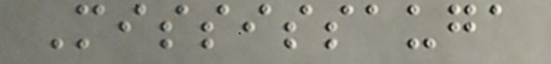Mississauga
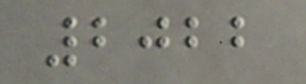2022
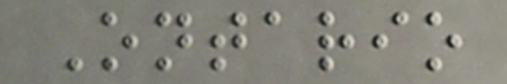Ontario
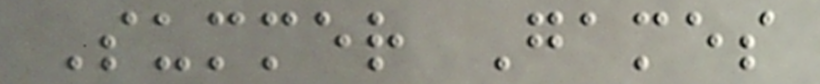Summer Games
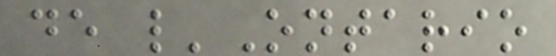de l'Ontario
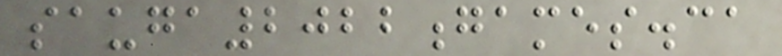sauga2022games.ca
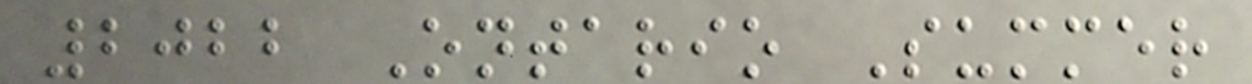2022 Ontario Summer
